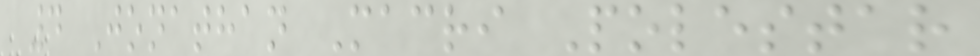4 Jonathan Macri Polestar
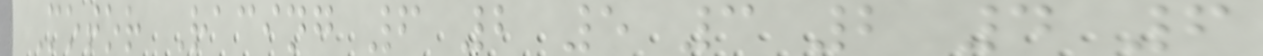Motor Racing 6 2 5 3 2 4 6
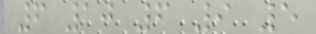6 10 6 9 5
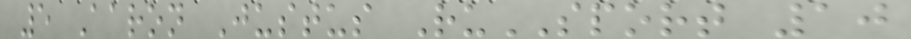5 Aaron Justus RuSPORT 10
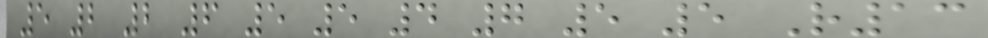5 2 2 6 5 5 4 7 5 5 R13
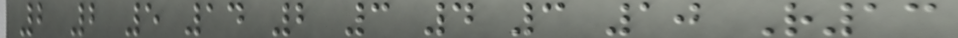2 2 5 14 2 3 4 3 10 R13
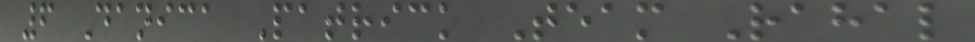6 Danica Patrick Team Rahal
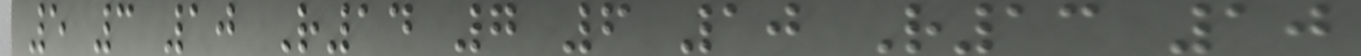5 3 10 R14 7 6 10 R13 10
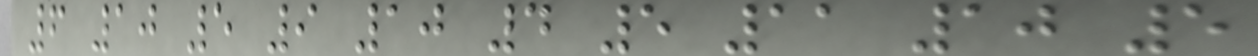6 10 5 9 10 4 5 11 10 5
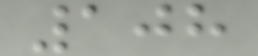108
